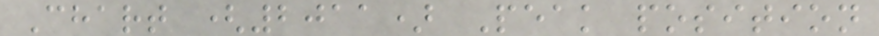Chart (2011) Peak position
